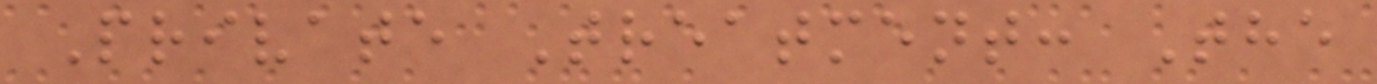Private Treatment: The
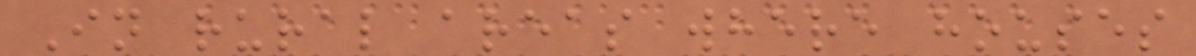In rural areas where houses
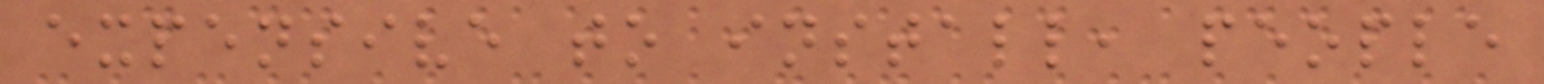expensive to install, people
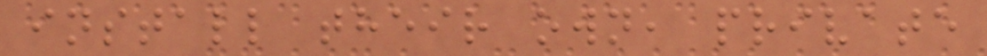install their own, private
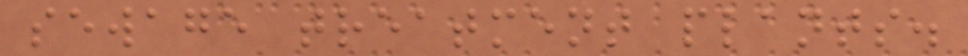sewage treatment plants.
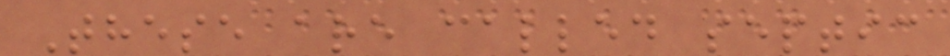These are called septic
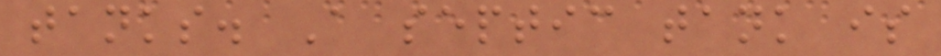tanks. A septic tank is
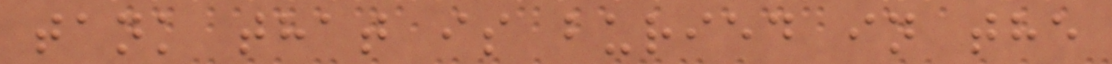tank that is buried in the
